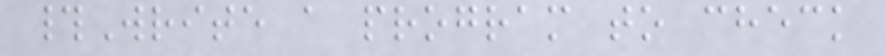#Write a program to check
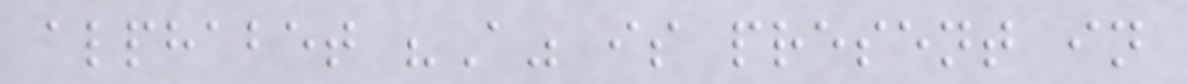alphabet "A" is present in
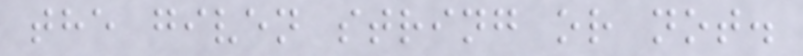the given string or not.
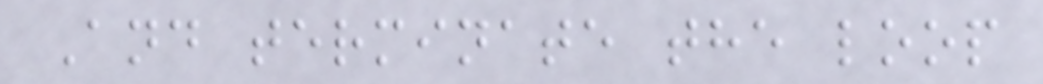And terminate the loop
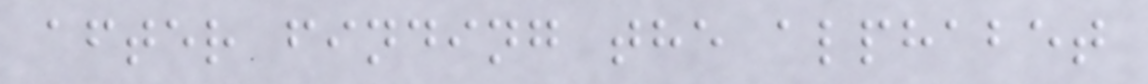after finding the alphabet
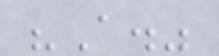"A."
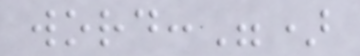word:")
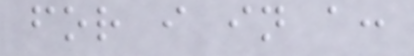for i in a:
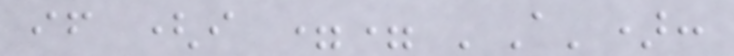if (i == 'A'):
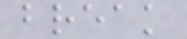break
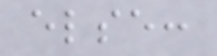else:
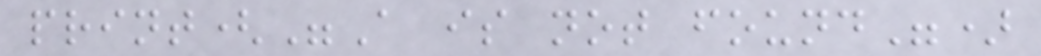print("A is not found")
